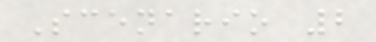Scenario 2
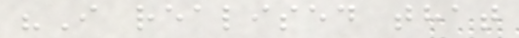"I realised that
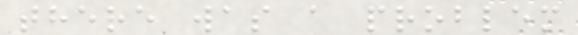there was a problem
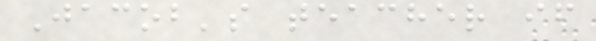Jacob's teacher if
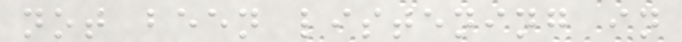not been listening in
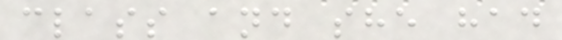class and she had
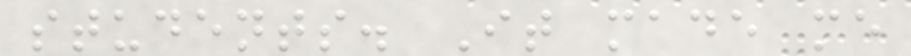students. It made me
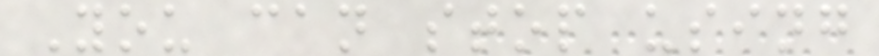You can stop using
